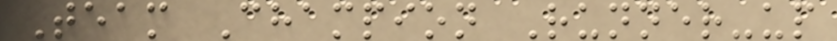Team Champion Runner-up
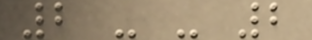2 - - 2
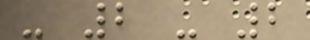- 2 - 2
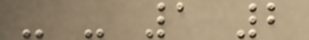- - 1 2
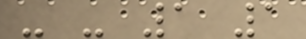- - 1 1
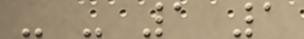- - 1 1
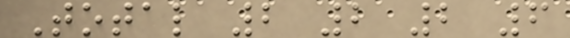Total 2 2 2 6
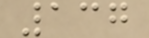137
